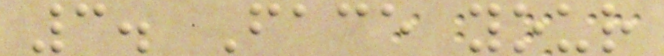3. Face your
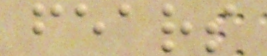fears
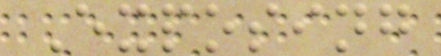Exposing
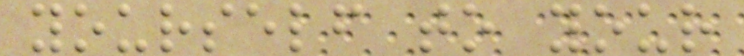yourself to your
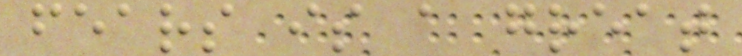fears is a great
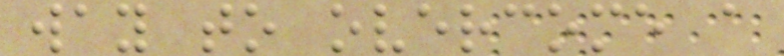way to overcome a
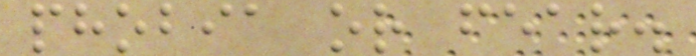phobia or fear.
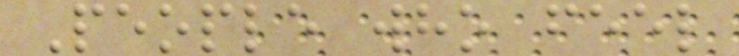People who feel
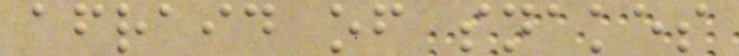afraid of snakes
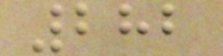282
